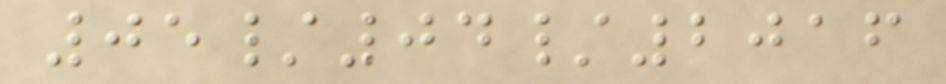05/04/2016
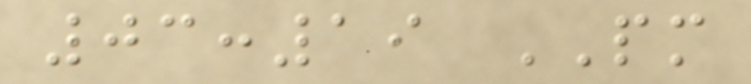03:19 PM
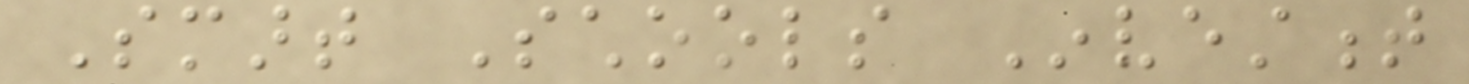Smart Schools Investment
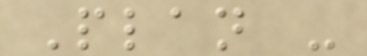Plan -
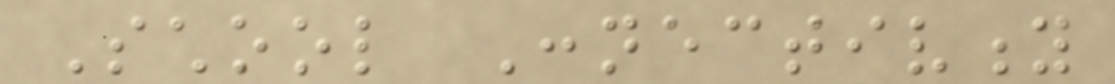School Connectivity
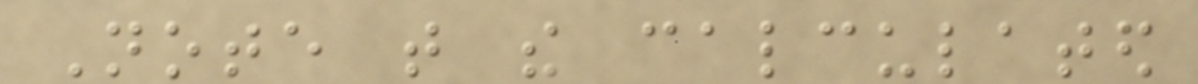Note that the calculated
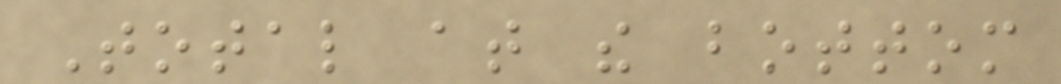Total at the bottom
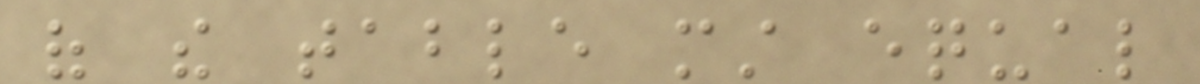of the table must equal
